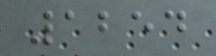1254
